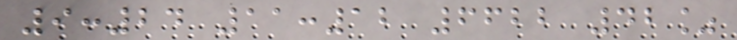9:24 11:12 6622 42%
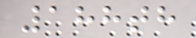188th
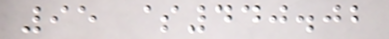95 $440.02
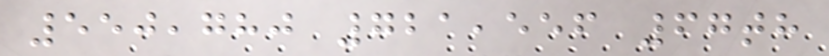550,780 721,556 67th
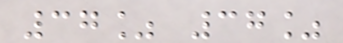37% 37%
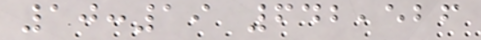10:19 642,526
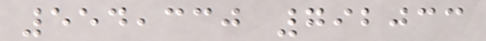554,330 792033
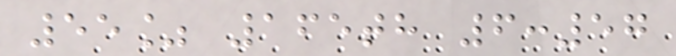55% 165th 6:57
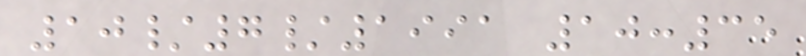10/7/1991 10:35
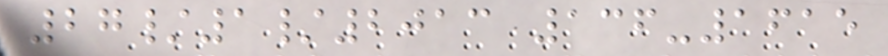27/1/2013 136-1615
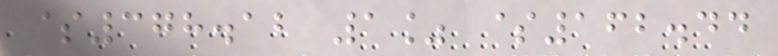$378.12 1% $162.44
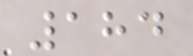184
